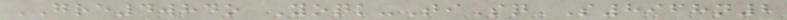GRE4whdo Yoqk-TiSq S8968n2
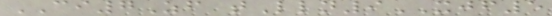CI7Zf tLln9XJF5
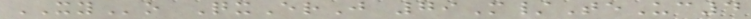XYo QxErJ 79M/TeUc4
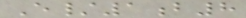E/1b8
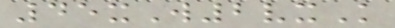45xW2vxK
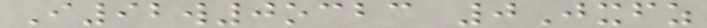I92w0ocbc 0Jxfz
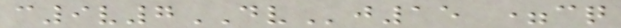c9v7DVj15 =cq
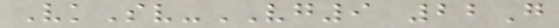VkSv-VG9 22G
